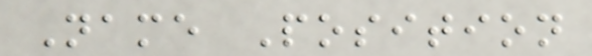Name Position
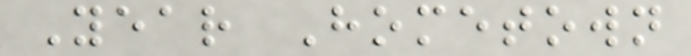Year Hometown
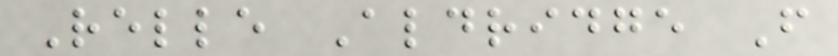Relle Aldridge F
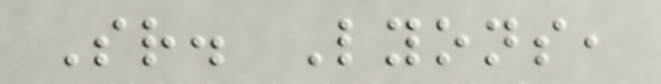Sr. Lyons,
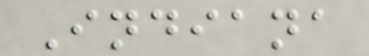Indiana
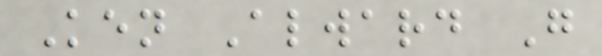Ken Alward G
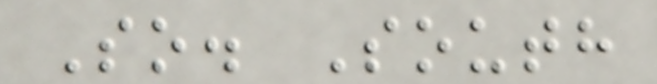So. South
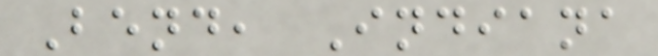Bend, Indiana
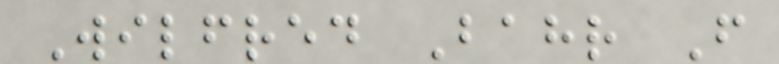Wilfred Bahr F
